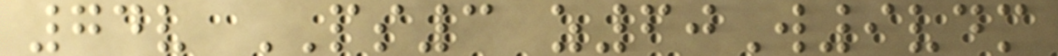74v PS3 z60W9vdm
